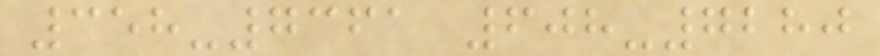358-7361 608-7280
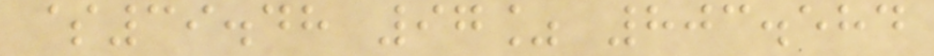$39.48 97% 803.584
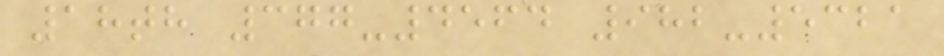18th 377-4564 982-5321
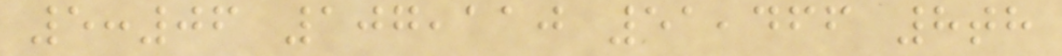5:06 107,110 51,466 8th
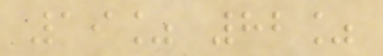19% 82%
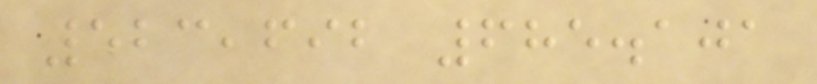523,692 685.101
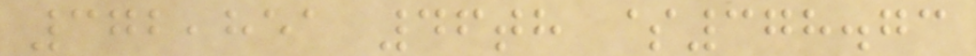372,851 46th $378.73
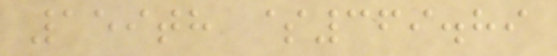159th $369.89
